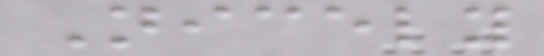Nicely
